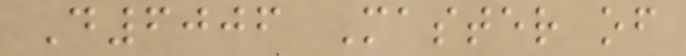D6006 Master of
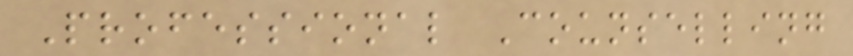Professional Counselling
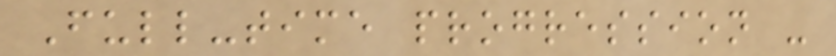Full-time progression -
